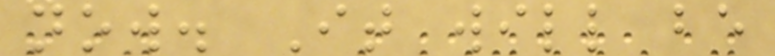now. It will be
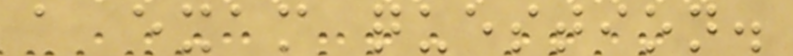a exam question.
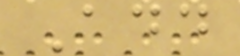Add
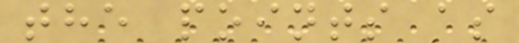the points as
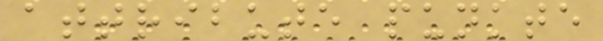attribute punkte
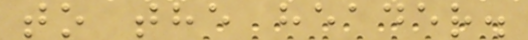to the header.
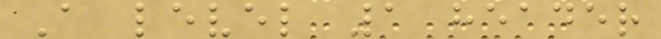A level 1 header
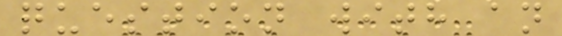question with an
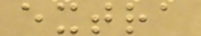extra
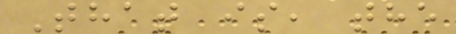That is, the
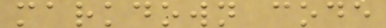markdown code
